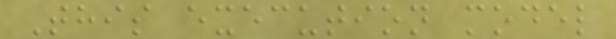This execution model
